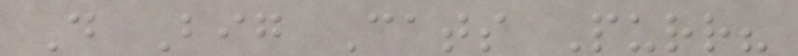Do Big Cats Purr?
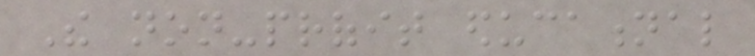The non-profit educational
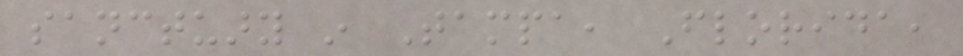sanctuary in Tampa, Florida,
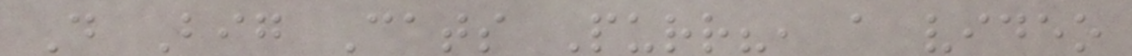Do Big Cats Purr?, a video
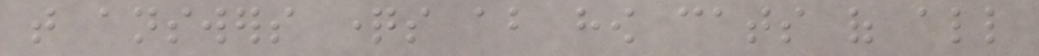that answers questions about how cats of all
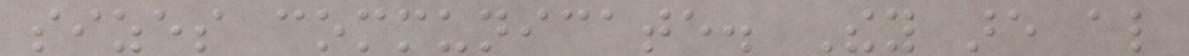sizes communicate. They are also
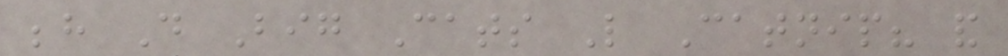behind Do Big Cats Like Catnip? and
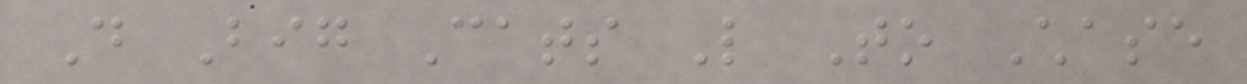Do Big Cats Like To Chase
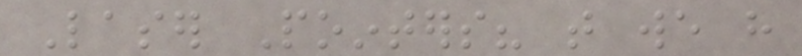Laser Pointers? that we have
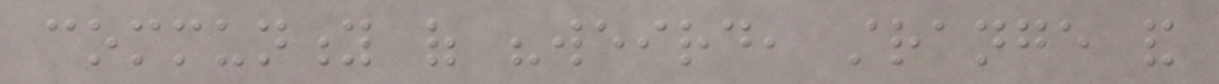community of "weird, strange and
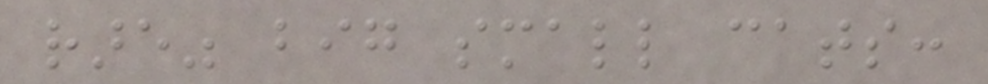rare" big small cats:
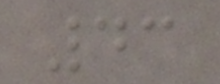43
